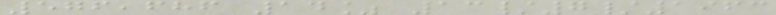576,686 14% 13/7/1963
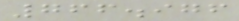766.976
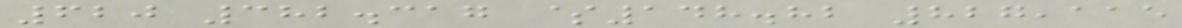620 382.317 $148.82 827,115
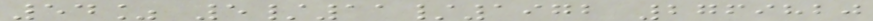54% 5/11/1972 2769820
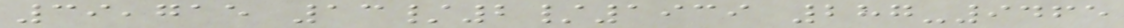39,715 13/2/1939 287-9465
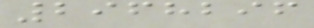2968296
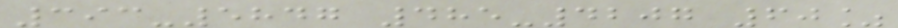393-5847 485-4207 60%
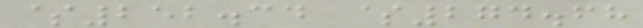$252.34 $274.68
